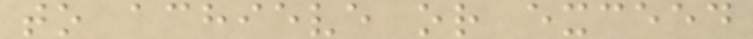to achieve or exceed
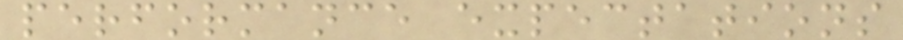performance expectations
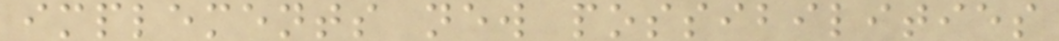implements new possibilities
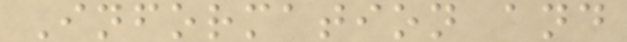Information and
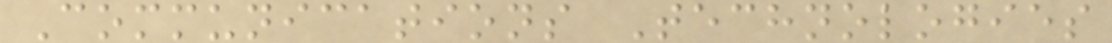Communications Technologies
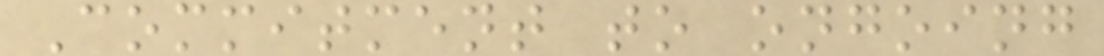Commitment to ongoing
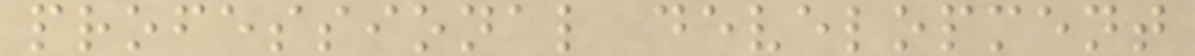professional development
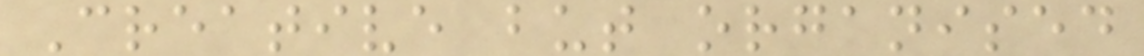Creative but organised
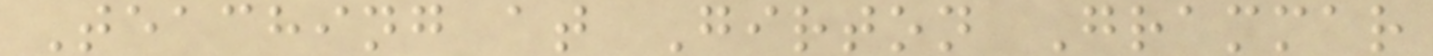Teaching at Girton Grammar
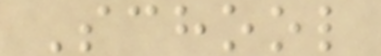School
